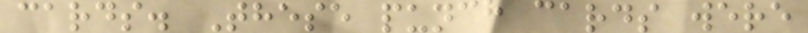cards. These punch cards were
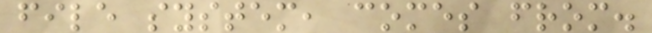file system, comes from.
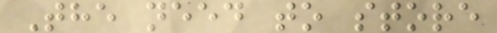The need to store
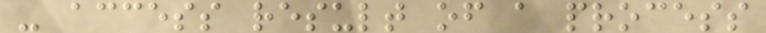- access result of a process
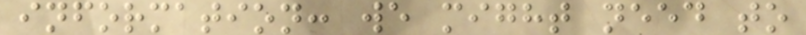information: we might need to
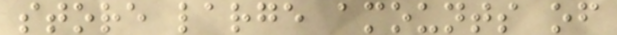store large amounts of
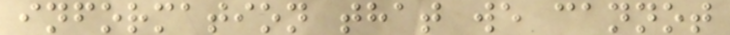information that we cannot
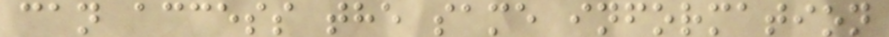can access the same information
